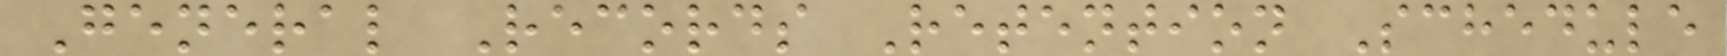General Records Retention Schedule
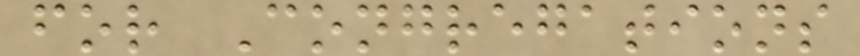for Congregations
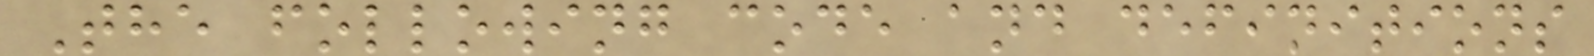The following code and definitions
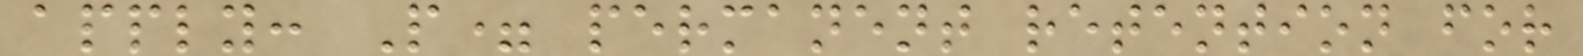apply: P= permanent retention for
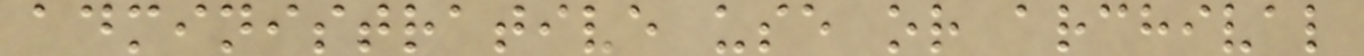administrative use or archival
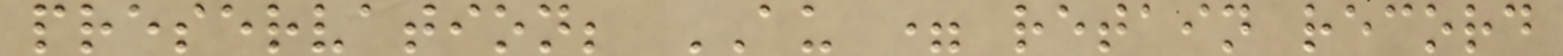preservation; AU = retain record
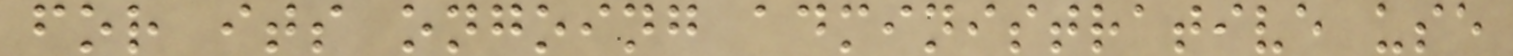for its ongoing administrative use
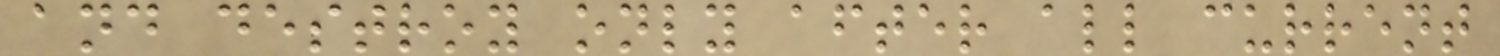and destroy only after all current
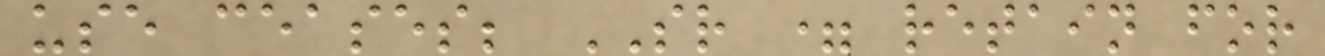use ceases; SR = retain for
